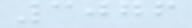3076
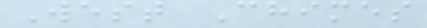West Chimes
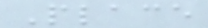Place
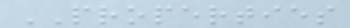PROPERTIES
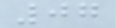07
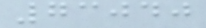73040
